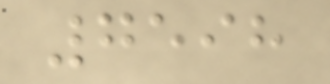7598
